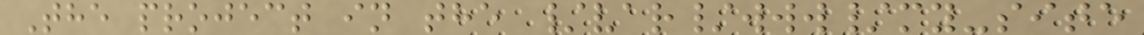The project in the /var/www/my-site
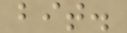bit.
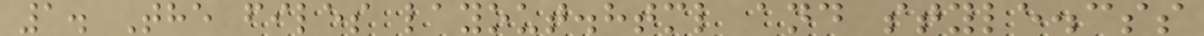1. The files layout.html and style.css
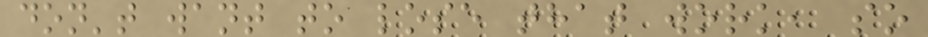don't want to lose that work, so
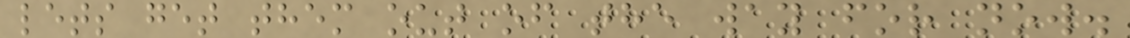lets get them out of the way for now.
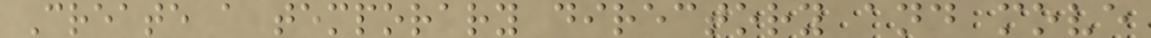Create a temporary directory and move
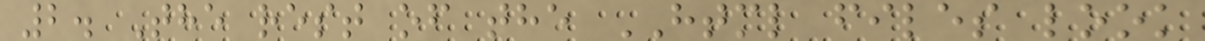2. The rest of the HTML files look
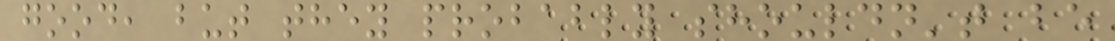good, but they probably shouldn't be
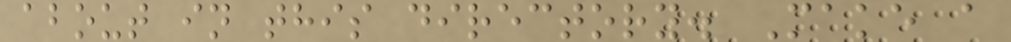about in this directory. Make a
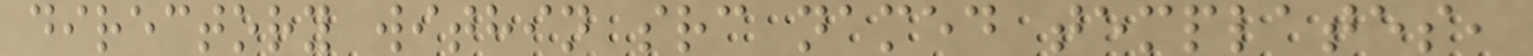directory within src named templates,
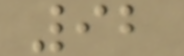92
